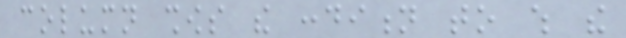column shows the condition to which the
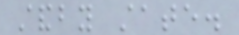standby state.
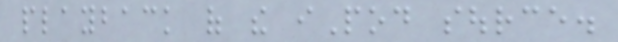playback of the iPod source.
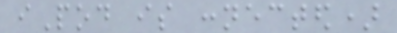iPod is connected)
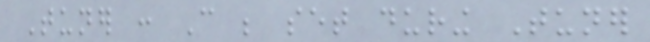Tuner : Can be set during Tuner
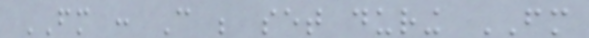FM : Can be set during FM
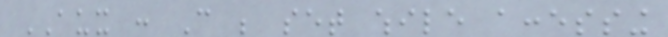AUX : Can be set while accessing
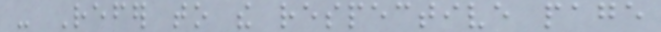- Refer to the respective page
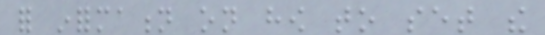for information on how to set the
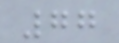77
